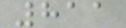811
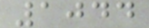1044
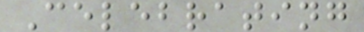Celebrating
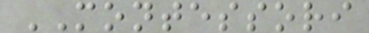MONTESSORI
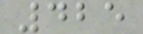425
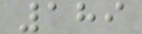189
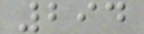294
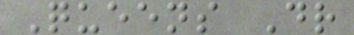Queens Dr
